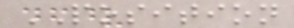POSITION
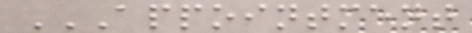APPOINTMENT
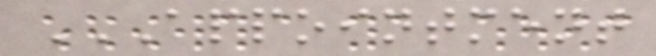APPOINTMENT
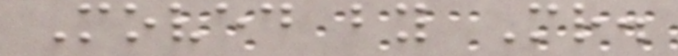Moved by Mr.
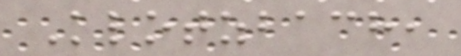Klotzbach,
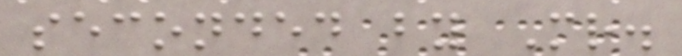seconded by Mr.
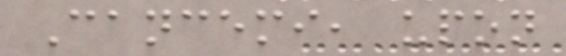Cancemi, upon
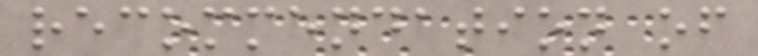recommendation of
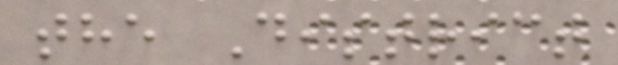the District
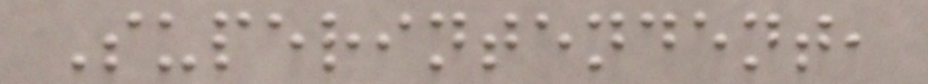Superintendent,
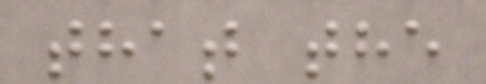that the
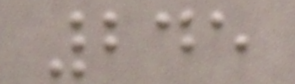245
